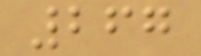267
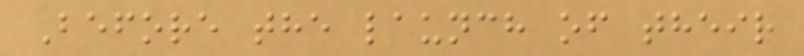Before the launch of their
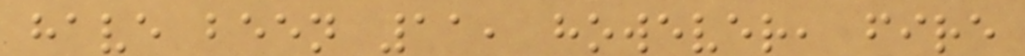have been 11, however, fire
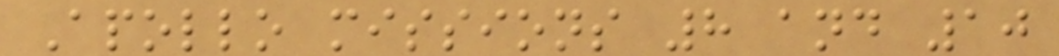Apollo missions 8 and 10
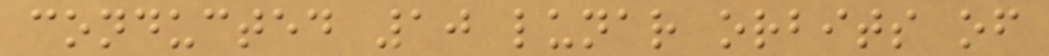conducted 10 lunar orbits of
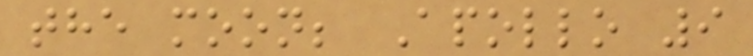the moon; Apollo 9
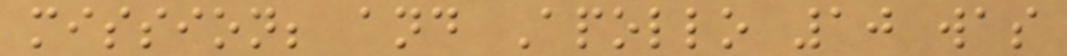mission; and Apollo 10 was
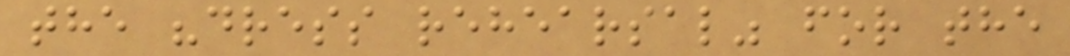the "dress rehearsal" for the
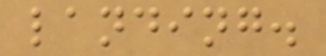landing.
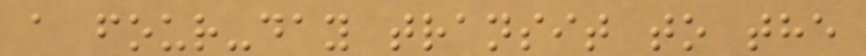a four-day transit to the
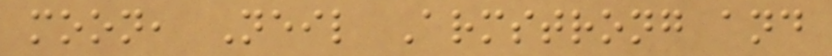moon, Neil Armstrong and
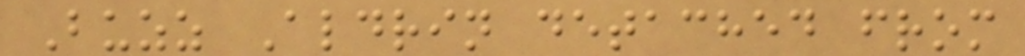Buzz Aldrin detached from
